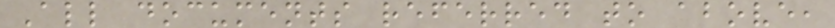All documents referred to above,
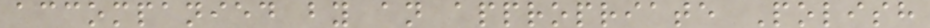accompanied by an appropriate Polish
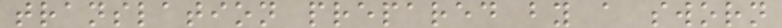translation prepared by a sworn
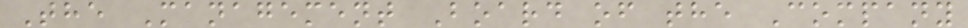The Management Board of the Company
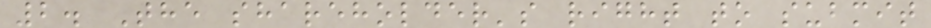2. The shareholder's right to submit
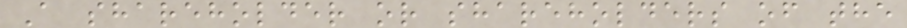A shareholder or shareholders of the
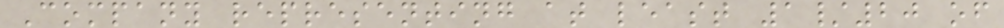Company representing at least 1/20 of
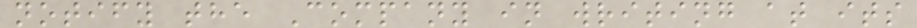notify the Company in writing at its
